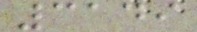3149
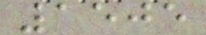1505
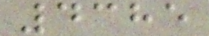4385
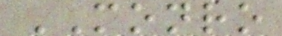MONRO
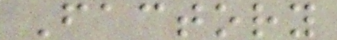Factory
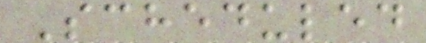Scheduled
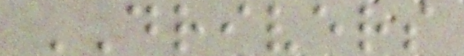DRIVERS
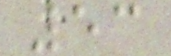53
